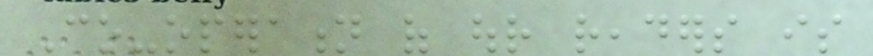Co-operation of our readers is
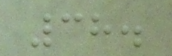38.
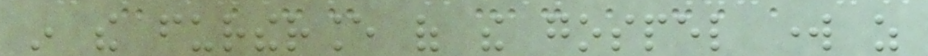in the furtherance of the gospel work as
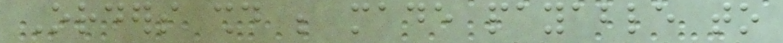Orders should be made payable to
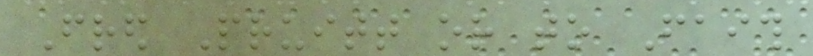Fred Pruitt or to Faith
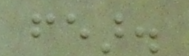fear.
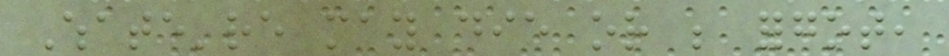Whate're may die or be forgot,
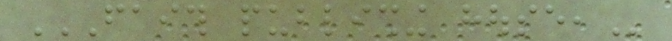FAITH PUBLISHING HOUSE,
